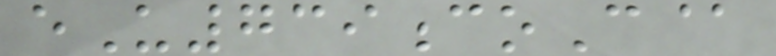eU739coC@
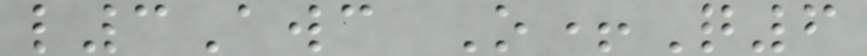l3Awc O+Q6
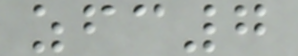zfc7
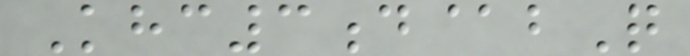Khc3d@bQ
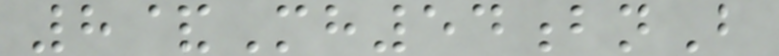8&Mh54bnB
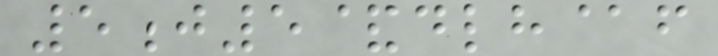5j5&dlh@f
